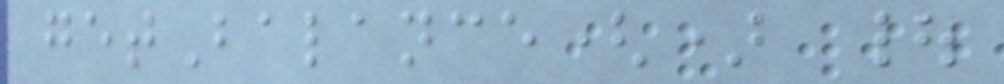getBalance() |
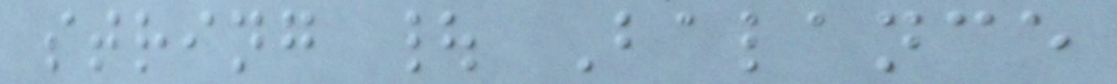string | Balance
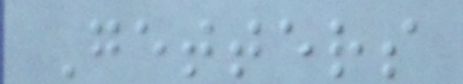Getters
